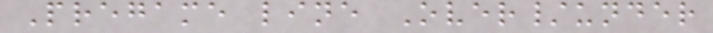Pregame line Over/under
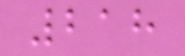218
